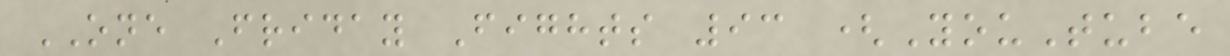ONE Friday Fights 93 (YouTube
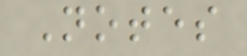Notes
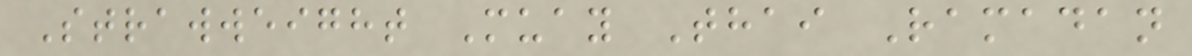Strawweight Muay Thai Ramadan
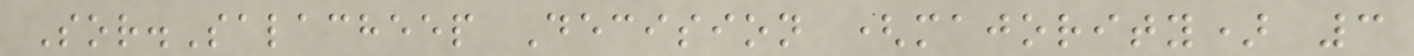Sor.Salacheep Decision (majority) 3
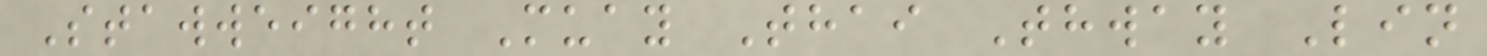Stawweight Muay Thai Thway Lin
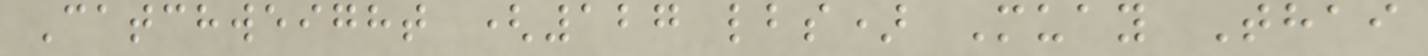Catchweight (127 lbs) Muay Thai
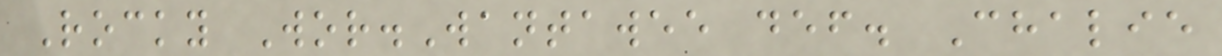Rocky Wor.Wantawee def. Chalie
